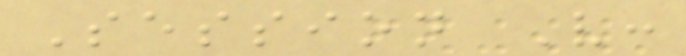Session V:
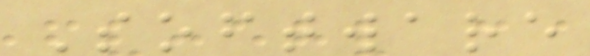Software
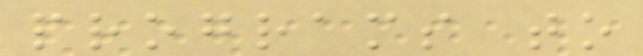programs to
